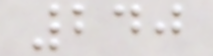240
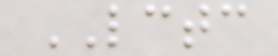LCTC
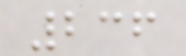236
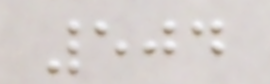504
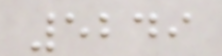5249
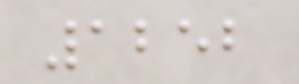1252
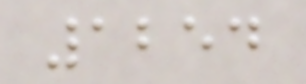1254
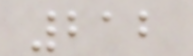212
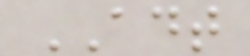ADT
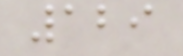129
